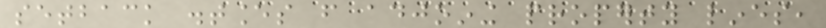setback distances from adjoining property lines,
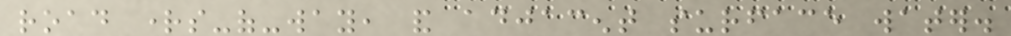road rights-of-way, and adjacent surface water.
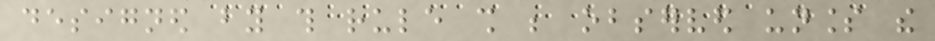designed by this rule shall be observed unless the
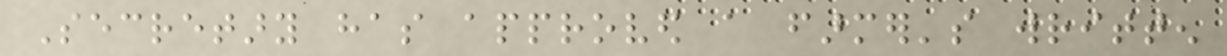Secretary has approved a farmer's written
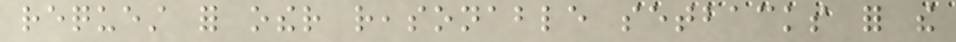request for other reasonable setbacks for the
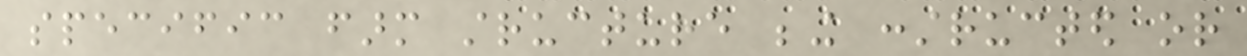specific farm structure being constructed or
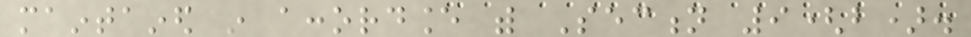maintained in accordance with Section 9(b).
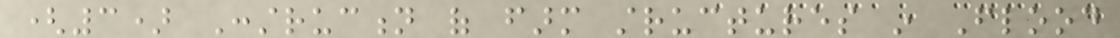(3) Construction of farm structures in Flood
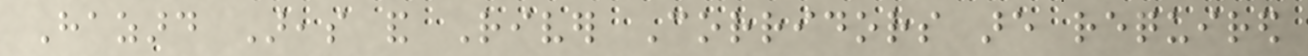Hazard Areas and River Corridors are required
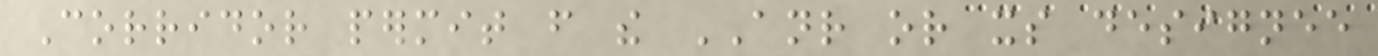Corridor permit from the ANR or its designee
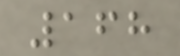168
